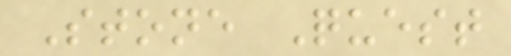Stone Quest
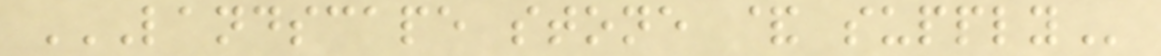LANDSCAPE STONE & SUPPLY
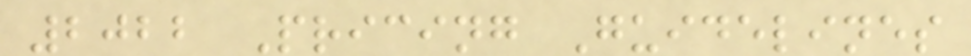2022 Pricing Guidelines
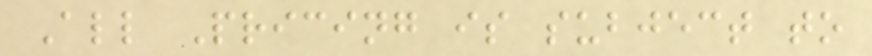All Pricing is subject to
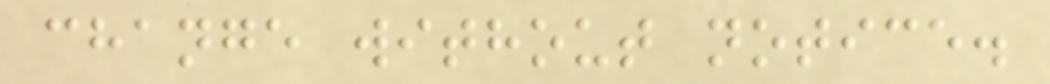change without notice.
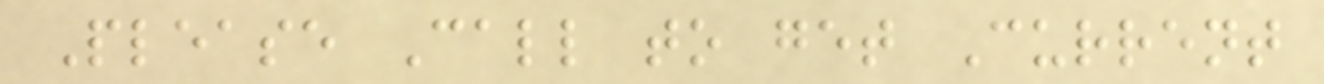Please Call to get Current
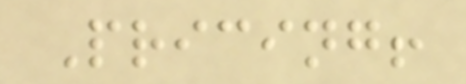Pricing!
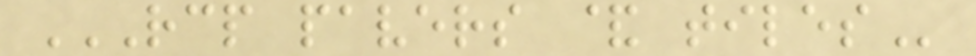RCP PAVERS & TILES
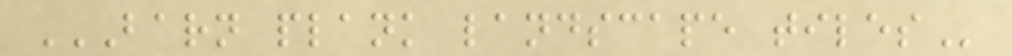BARN PLANK LANDSCAPE TILES
